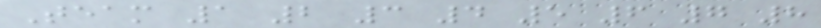Team 1 2 3 4 5 6 7 8
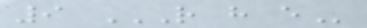9 R H E
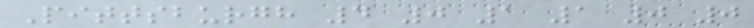Pittsburgh 4 0 1 1 0 0
